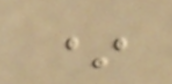*
